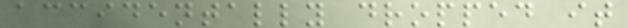accidentally dropped it
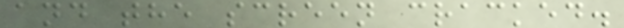and the screen cracked.
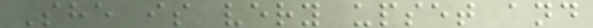She is very upset and
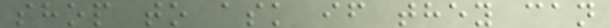shop to ask if they can
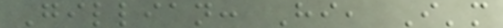Gillian: Hi, I'm
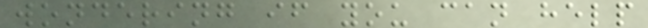wondering if you can help
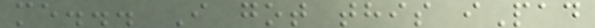me... I got this iPad
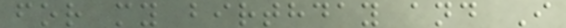for my birthday and I
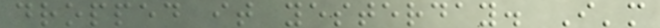dropped it yesterday. I'm
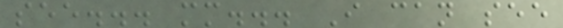see... mm... I can see
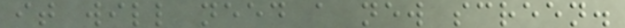it will need a new screen.
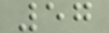57
